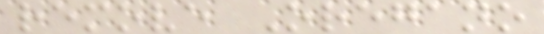remove Oregano
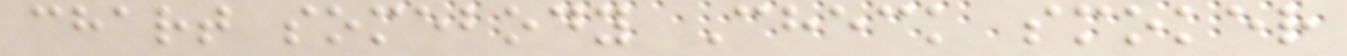chart somebody Check smoker
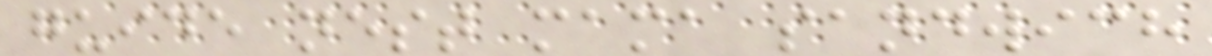guide nest mama sandwich
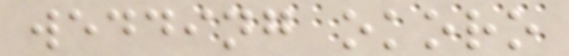wedding okoro
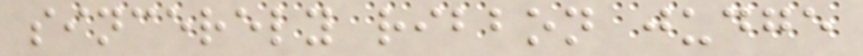sincerely ribbon judge
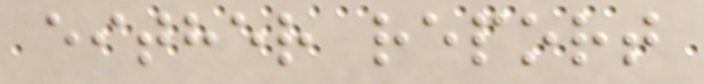either report
